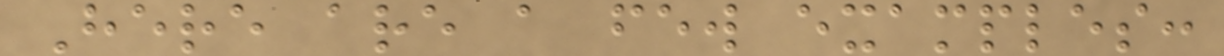Here are a few examples:
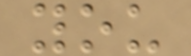you
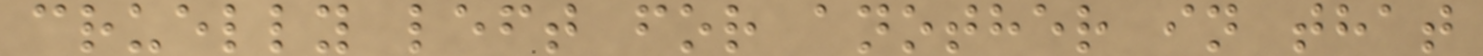cruelly left for another in that
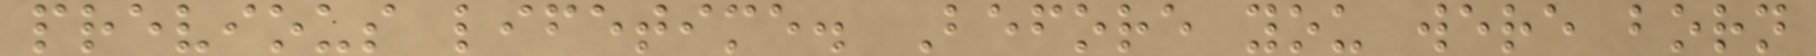previous lifetime. Before you were born
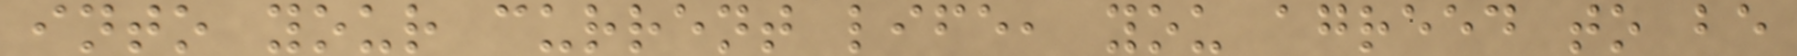into your current life, you agreed to be
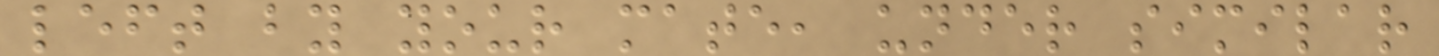left by your mate, under similar
